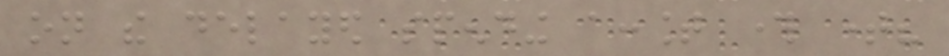on the delayed spending account through time?
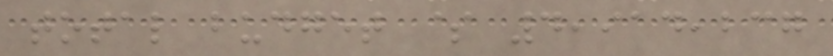total budget $ 4,914,237
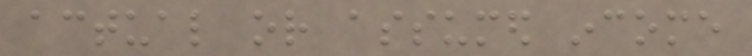actual or assumed income
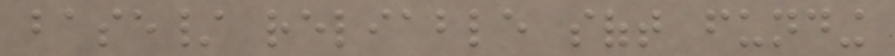base/ reliable soft funding
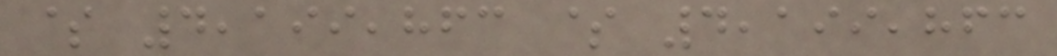$ 4,199,863 $ 4,199,863
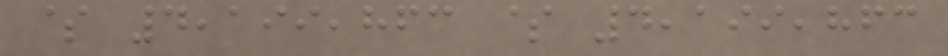$ 4,199,863 $ 4,199,863
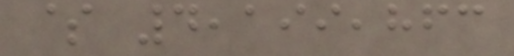$ 4,199,863
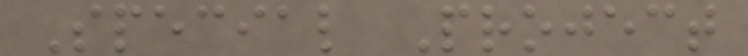Special Project
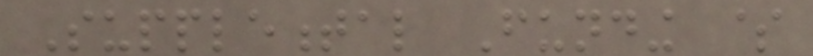Supplemental Funding $
